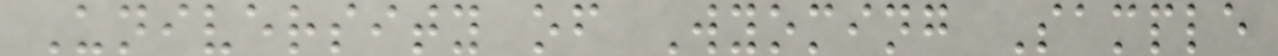University of Wyoming Sample
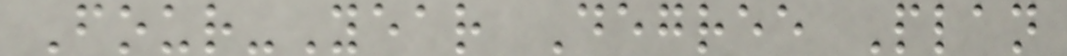Four-Year Degree Plan
